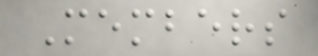Members
